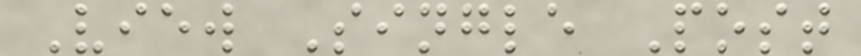View Single Post
